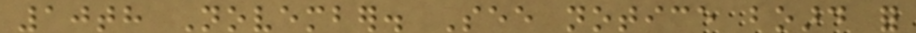10th November. See notice board for
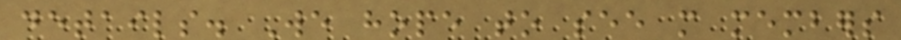details. We hope to see more members
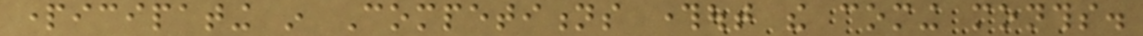participating in Competitions throughout the coming months.
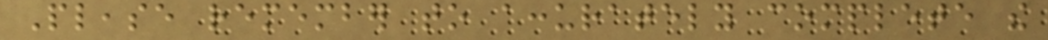Please remember to accurately complete the
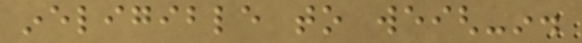ineligible to weigh-in.
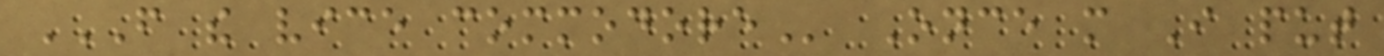FROM THE VICE COMMODORE Once more I put
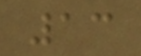13
